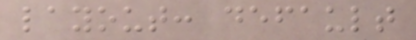layout: default
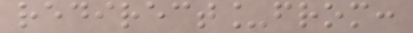redirect_from:
